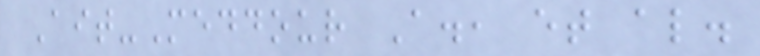Ait-Meddour A., et al.
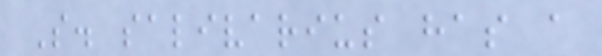S. salivarius has a
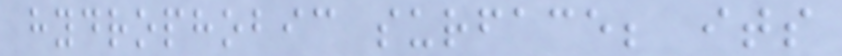hydrophobic surface; its
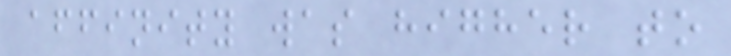affinity was higher to
